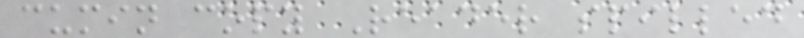cumin copy Reader spilled
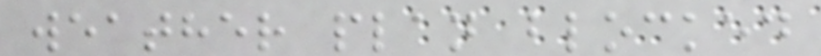weather plan blocked
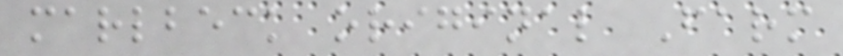marlbeck original Farm
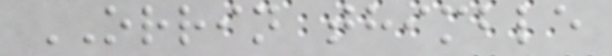ORRIN thimble
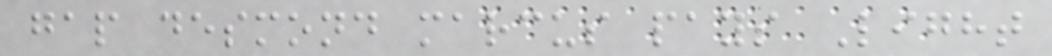gap desmond marcus pays Light
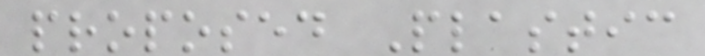proposed Plastic
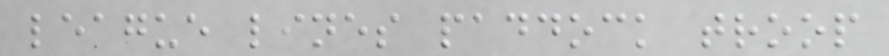league lines paddock troop
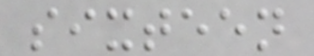sixteen
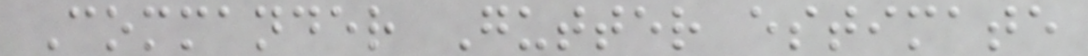Commander Gutter estimate
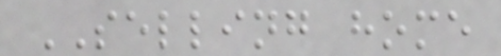SELLING home
